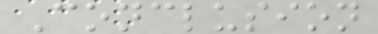Conclusion
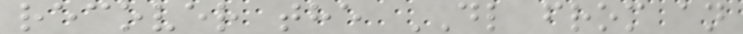recover the DL from an
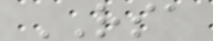RSA
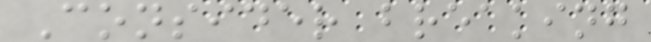Consider breaking
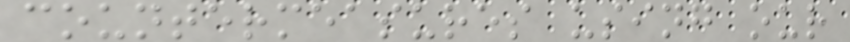countermeasures using our
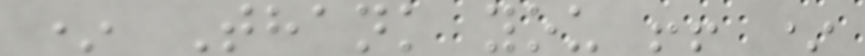* Thank you !! *
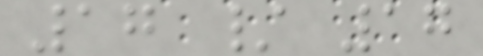17 / 17
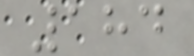184
